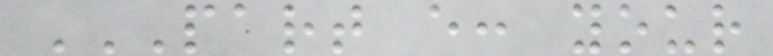PART E: YOUR
